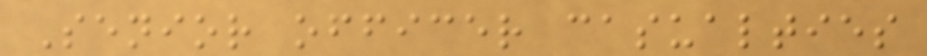Senior officer casualties
